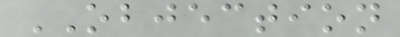OBJECTION
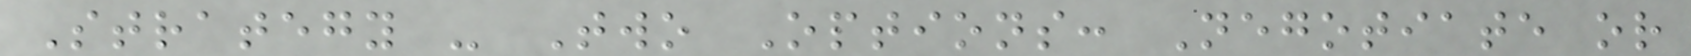Strategy - Two Options: Negotiate or
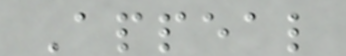Appeal
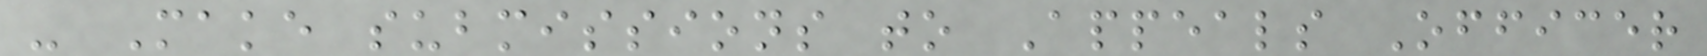- Make submissions to Appeals Officer
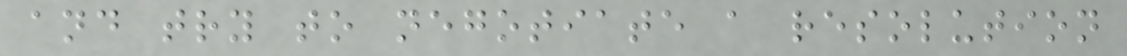and try to negotiate a resolution
